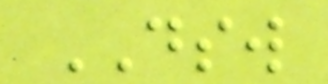DSW
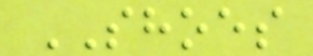SHOES
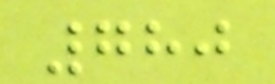780
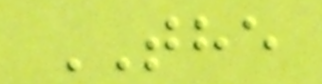THE
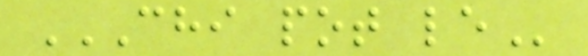CHI POT LE
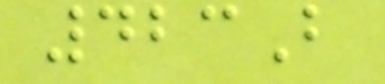423B
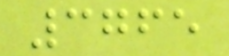3765
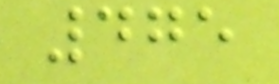475
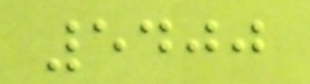5400
